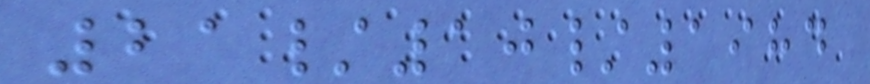21/10/1984
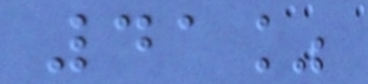41%
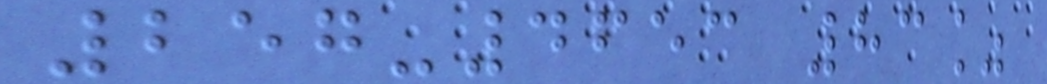257-4653 83%
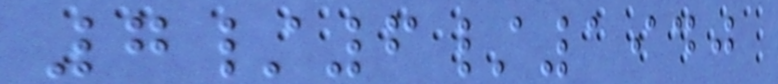7/6/1940
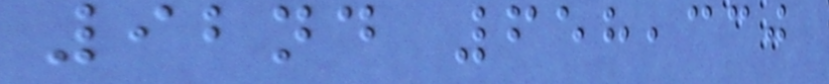92nd 658,330
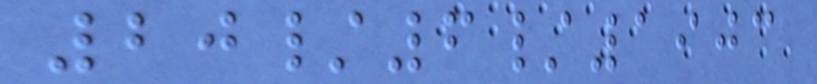20/6/1903
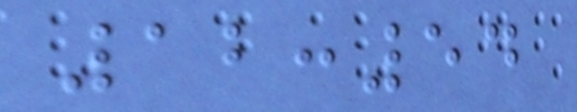12:54
